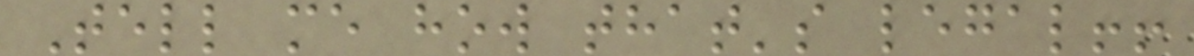Tell me how that's legal!!
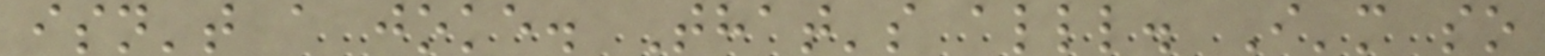isn't a joke. That's alll. I'm so
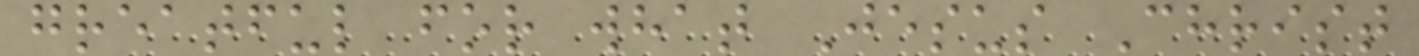greatful for what Jesus Christ
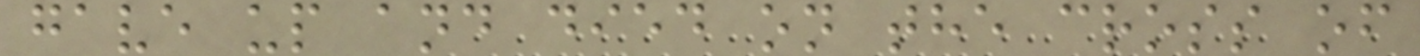gave up and died on the cross of
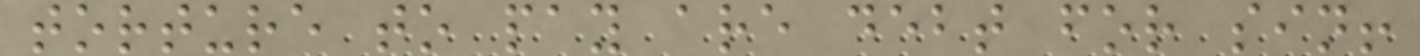torture to pay are debt for sin!
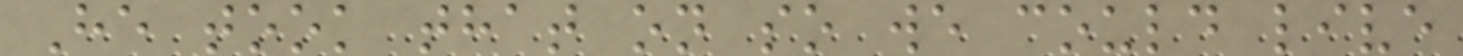He took that on so we could live
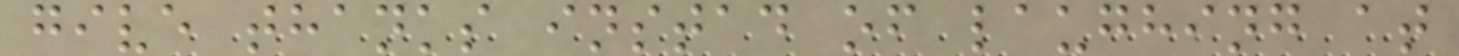give thanks instad of laughing at
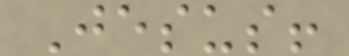Jesus!
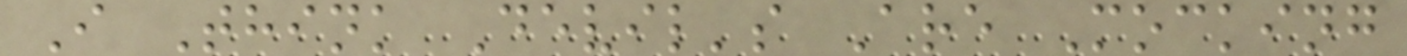I Think Devil's Are Mocking
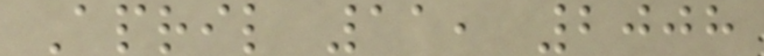April 11, 2008
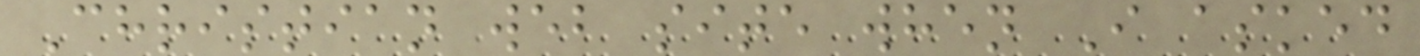Christian web site when I asked
